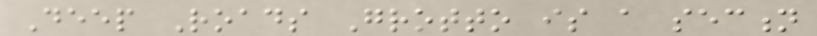Deep Roads Grotto is a section
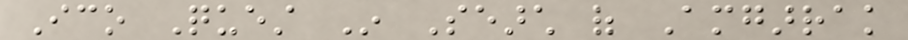Ico Quest In Search of Amgarrak
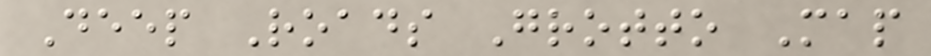Deep Roads Grotto Map
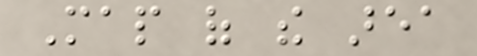Map of the area
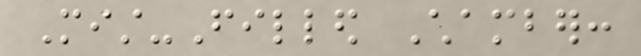Mist-Filled Chamber:
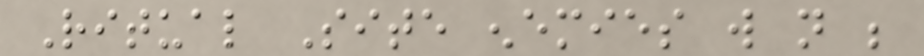Ritual Site enemies will not be
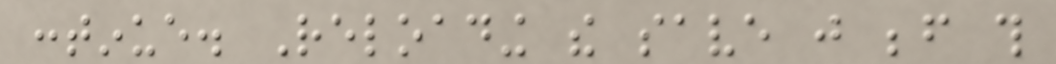continue. Reloading the save just before this
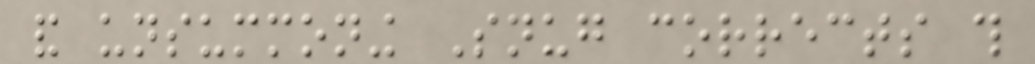and unsummoning Snug corrects this
